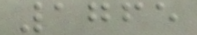1765
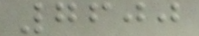7600
